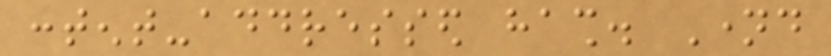content-addressed hash. Named
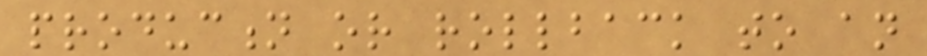production or rollback to an
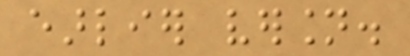earlier version.
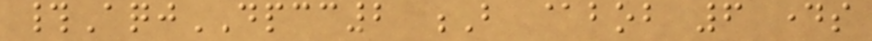#AqjDPCC2 B @bob 6 days
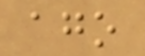ago
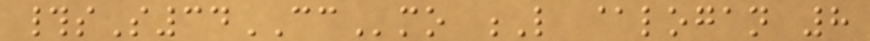#sS34CCmo L @logan 8
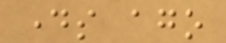days ago
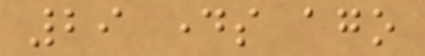29 days ago
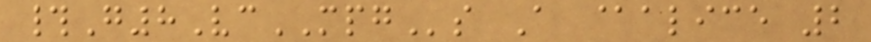#G8VcMPGs A @alice 2
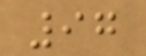97
